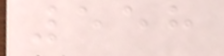558
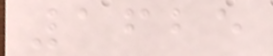1625
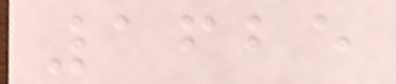1625
